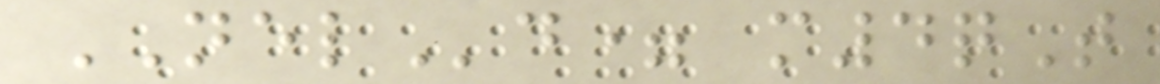NELd= m4qT
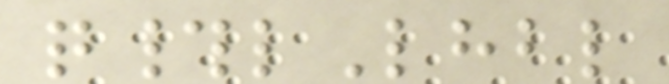q#lLhbl
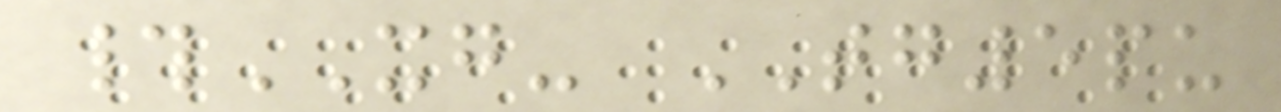#XG- TG5pu
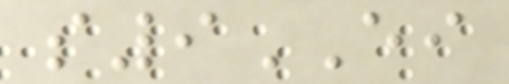s9EI
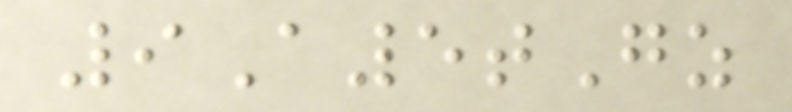9A5tGz
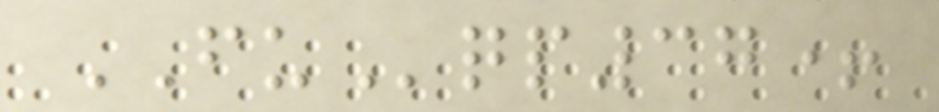FUqp37+
